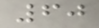60
